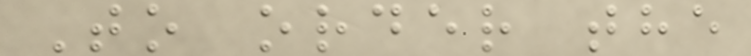To order the
